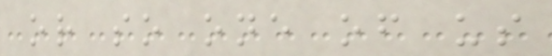or so one of us
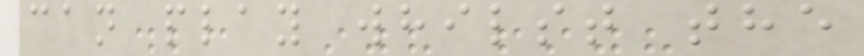can play whilst the
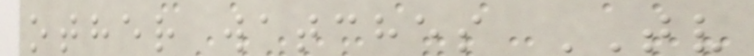other watches TV
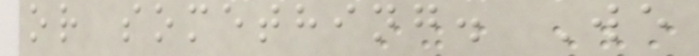or something. We
